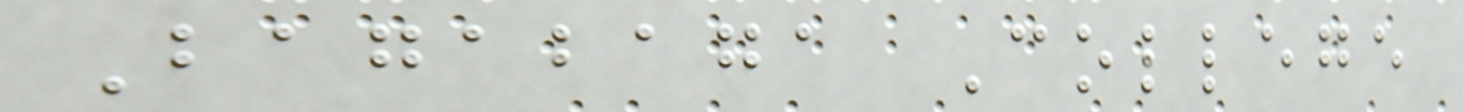Bagabaga College
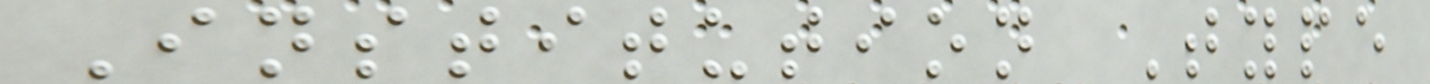Institution Type
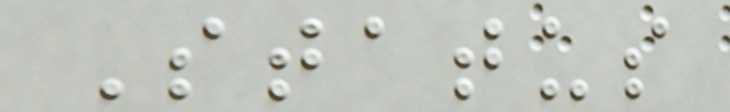Status
